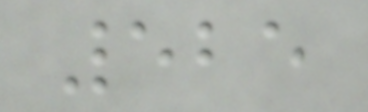525
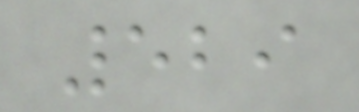529
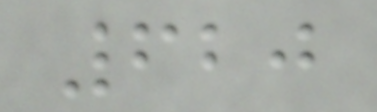620
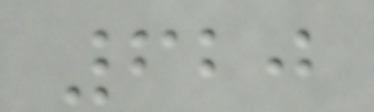620
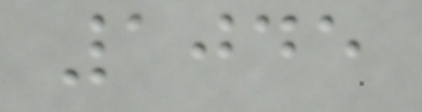1045
